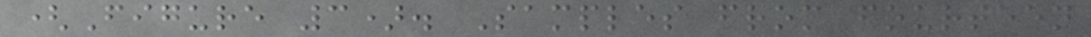(Figure 3). Samples from fourteen
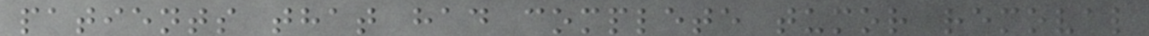patients that had complete tumor removal
